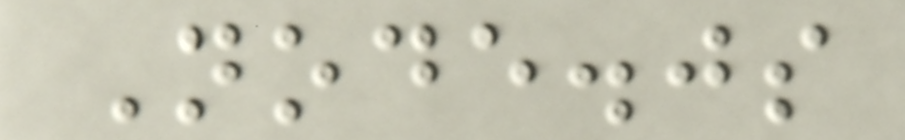Node.js
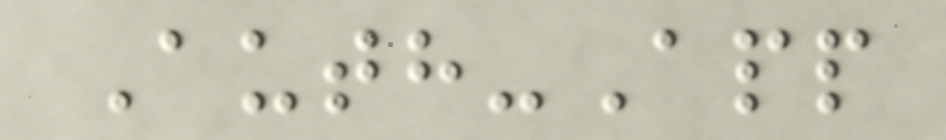Auth-App
